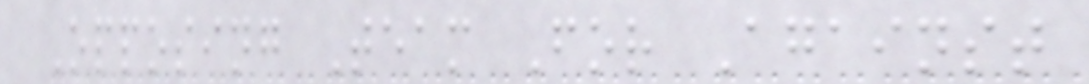Opposing Team For Against
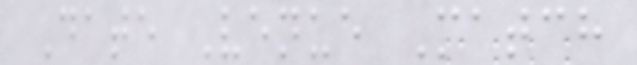Date Venue Match
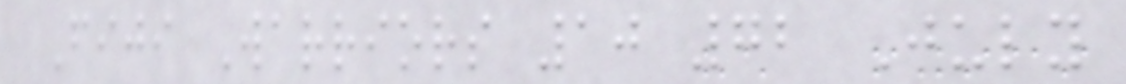Fiji Warriors 10 72 July
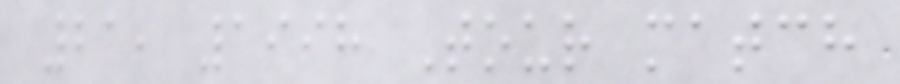21, 1998 Tour match
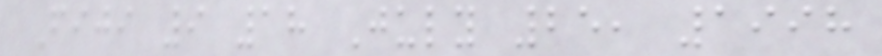Fiji 9 18 July 25, 1998
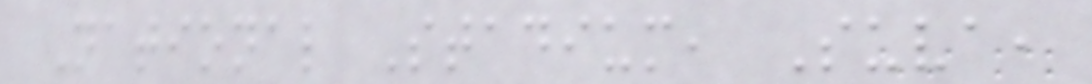National Stadium, Suva,
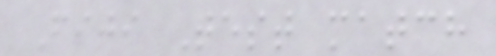Fiji Test match
